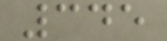345
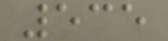535
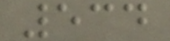534
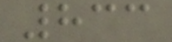833
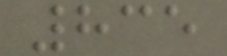835
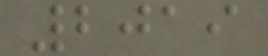2019
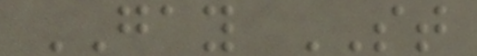GAY ST
